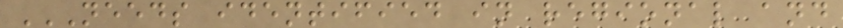NEEDS IDENTIFIED IN REGIONAL AND
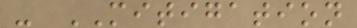- MITIGATION
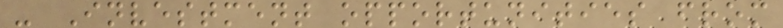- Investment opportunities from
